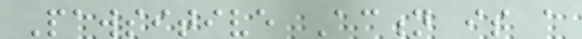Pawsitive Action is a
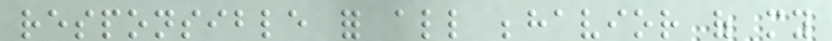responsible for all behavior of my
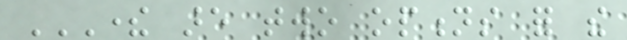THERE ARE TWO OPTIONS FOR THE
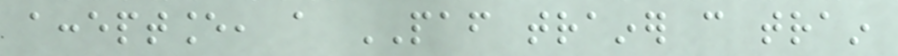acceptance, a PAF trainer can train
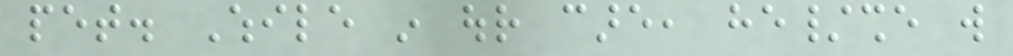pet. While in our care, he/she will
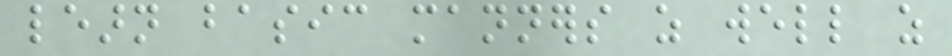learn basic manners as well as
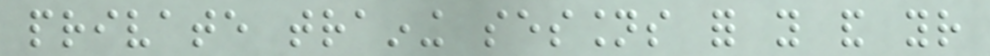private training sessions for you and your
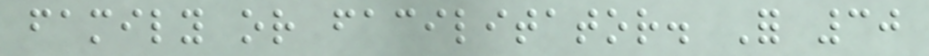family or facilitator. For 30
